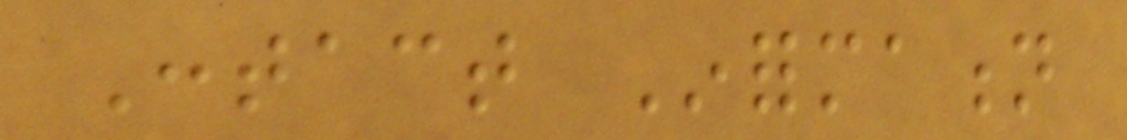Contact Information
